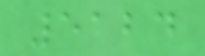5124
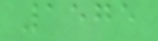1575
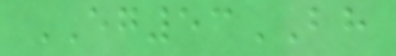EG53BH
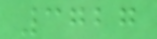3727
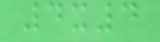4x4
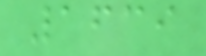1639
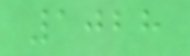1028
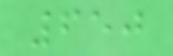650
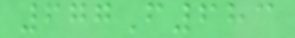677F683
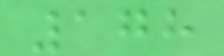178
